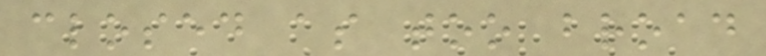closed as too broad
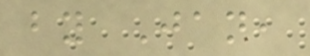by Jan,
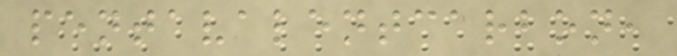pentavalentcarbon,
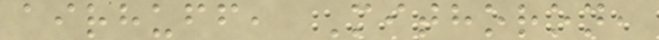airhuff, Mithoron,
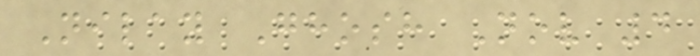Nilay Ghosh Nov 4
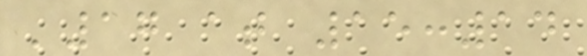'17 at 15:14
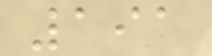191
